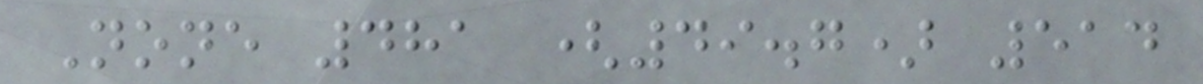None 481 (49.7) 514
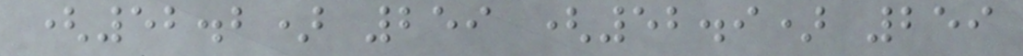(52.2) 259 (52.9) 259
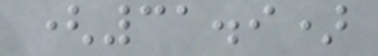(31.9)
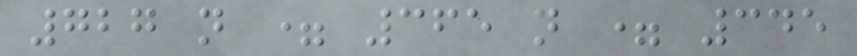727 n = 365 n = 345
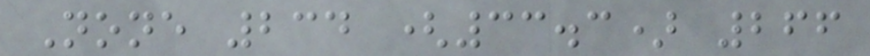None 234 (33.3) 266
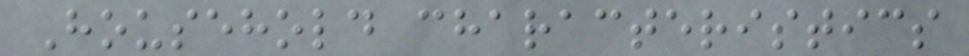Household characteristics
